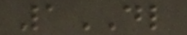1DL
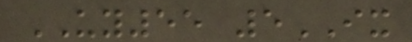UY55 5IX
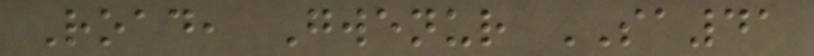Road, Gwenur SA41
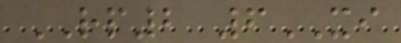RP2 6XI
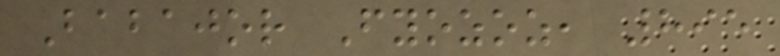Babajor Fyozoz, 895
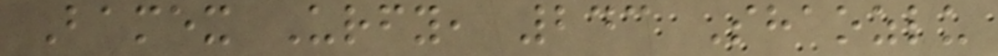Bamex Urfy, 243 Shaozlu
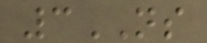3NS
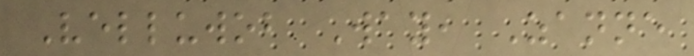Velluwob Way, Zanne
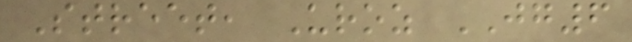Street, Uroz JG6
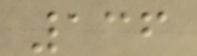136
